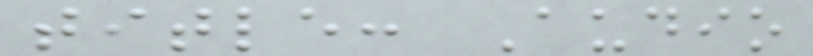title: Audio
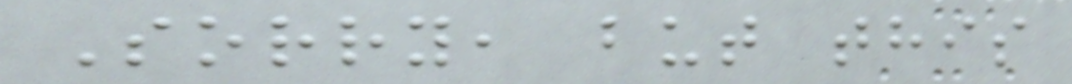Sorry, but this
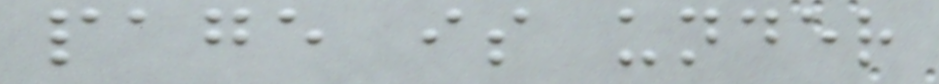page is under
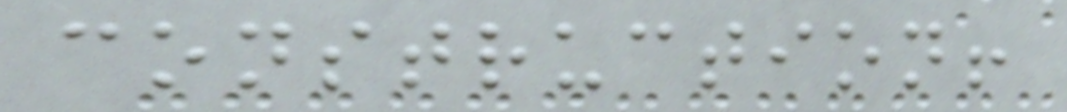construction!
